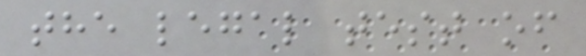the legal test of
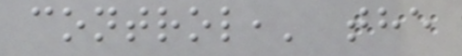control,' the
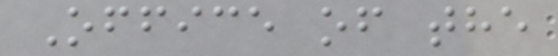Office of the
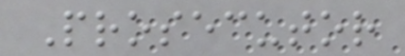Prosecutor
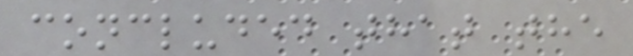concluded that the
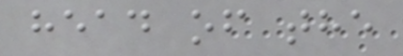head of the
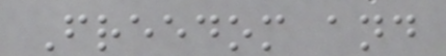Freedom and
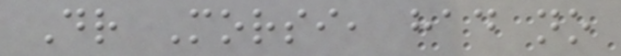Dr Morsi, had no
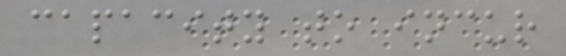capacity to incur
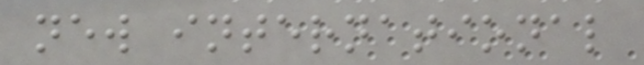new international
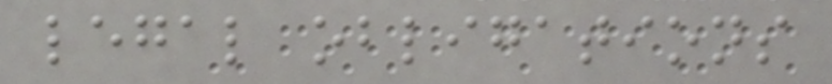legal obligations
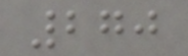270
